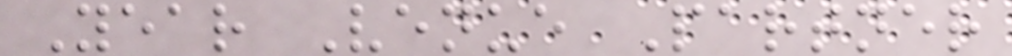Year Venue Partner
